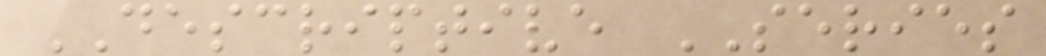DESCRIPTIVE SERIES
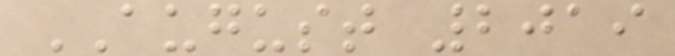AUGUST 2019
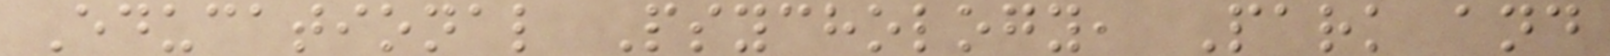Educational Psychology, Park and
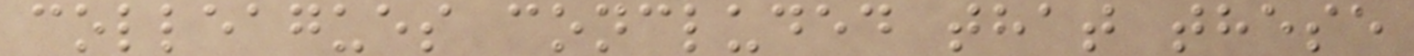colleagues concluded that these
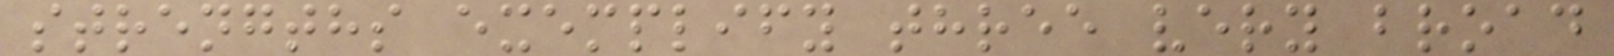strengths exemplify three very broad
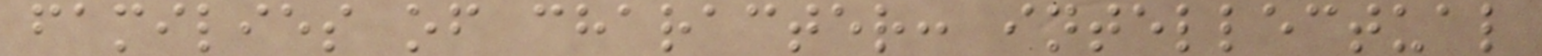families of character: intellectual
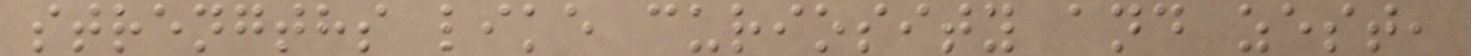strengths like curiosity and zest,
